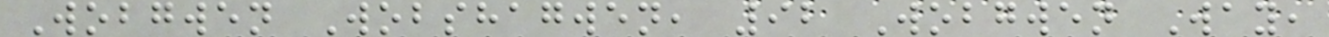Wobgwen Wobshagwen, 92 Wobgwen Way,
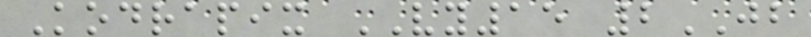Kodrapix VY15 2JB
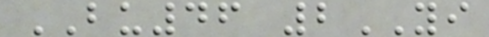BU46 2YI
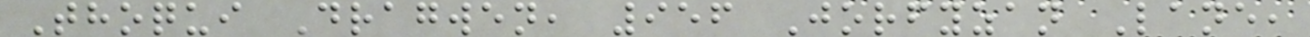Thoqui Dragwen, 956 Jorfyzan Lane,
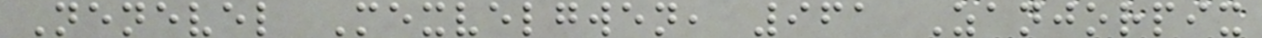Nenevel Mexvelgwen, 961 Zanjorpix
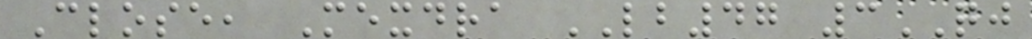Close, Mexdra LB47 3QJ
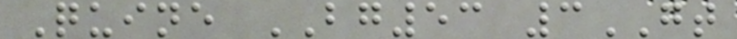Quine BG53 3GT
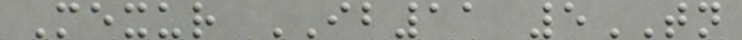Mexur IB11 5TN
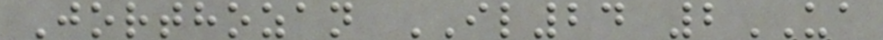Jorthozan IL24 2UA
